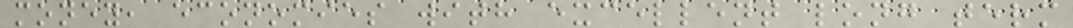money, economies with excellent long term
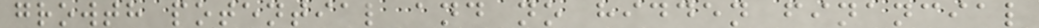growth potential and no hidden financial
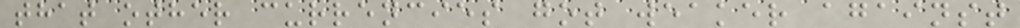that other currencies got weaker against
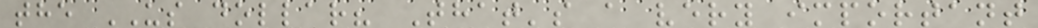the US dollar? That's a very important
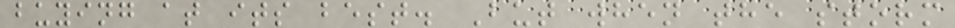buying at its best. But when the storm
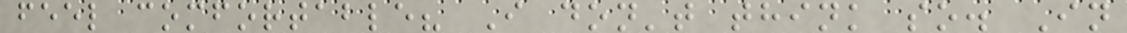feel comfortable? I don't think so. In
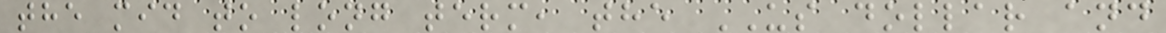the mid to long term, the US dollar and
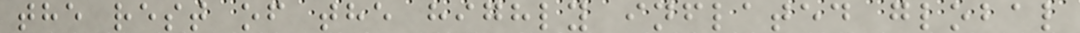the rest of the highly inflated global
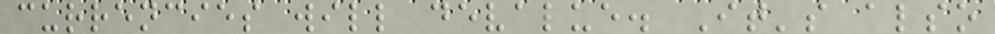currencies will devalue. It's also
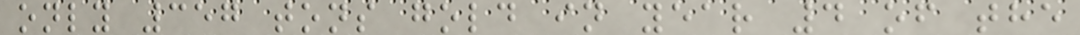only 357 tons gold in year 4 of the
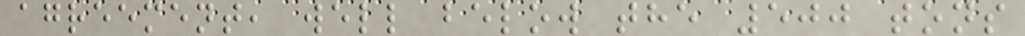agreement, well below the 500 tons
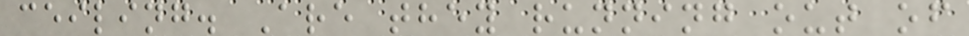ceiling. Are they running out of
